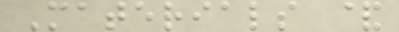Materials &
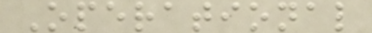Operational
